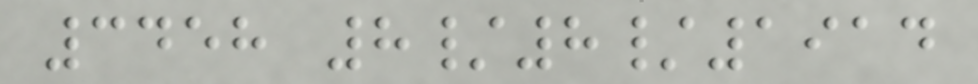3458 8/8/1914
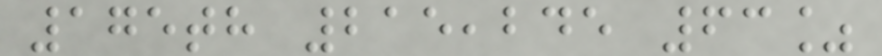175th 215,245 63%
